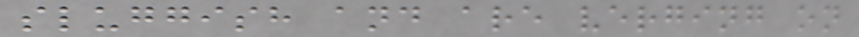sluggish and are verging on
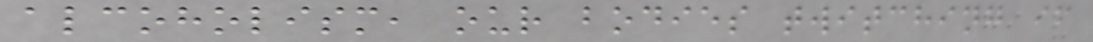alcoholism, our bodies twitching if
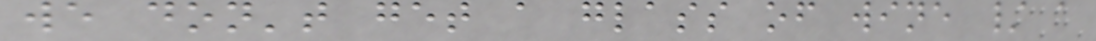we don't get a glass of wine / a
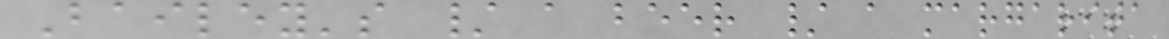Bailey's / a beer / a margarita
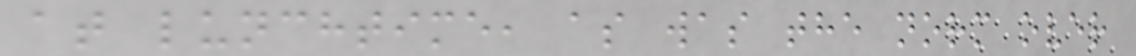at lunchtime, as was the norm over
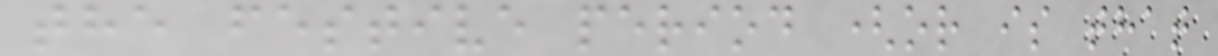the festive period (or is that
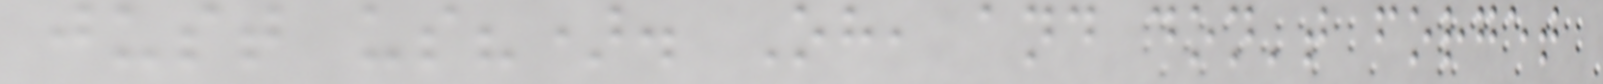just us?). Oh, and don't forget
